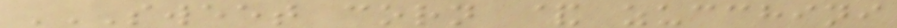SWEET CORN & ZUCCHINI
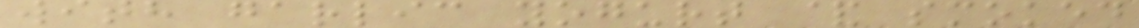with garlic yogurt & smoked
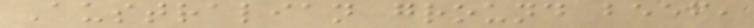Australian ground beef,
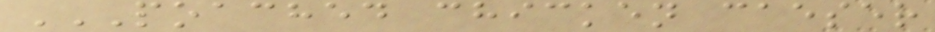POACHED CHICKEN CAESER
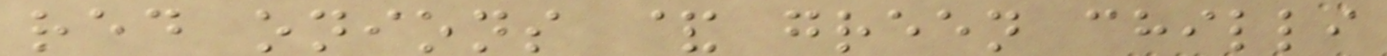red onions & green chilli
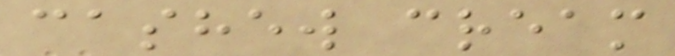cashew cream
